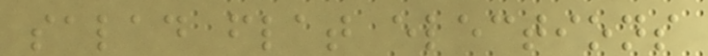salad flat elections
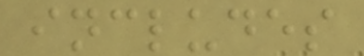includes
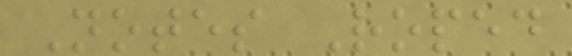Notes Roped
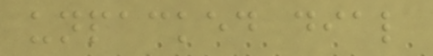unpacked dial
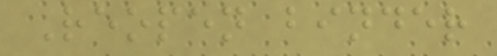Reopen binder
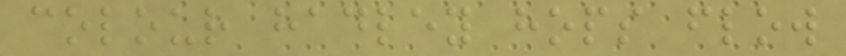colour hadley hops flow
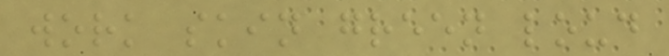work skin green loud
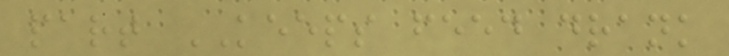part KEEPS feed drank
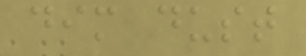dim dust
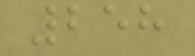258
